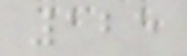125
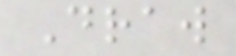Draw
